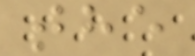the
